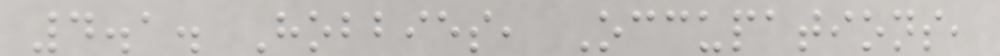4.1. Hobbies, Occupations,
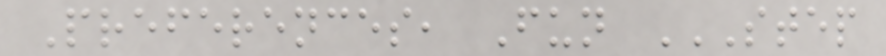Preferences, Fun STEP
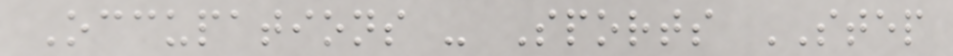Occupations - Sports STEP
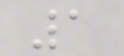1
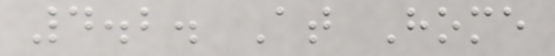4.2. At Home
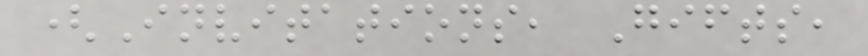(Invitations, Gifts,
